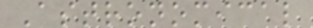Astronomical
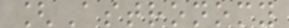[Astronomy
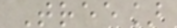Tree]
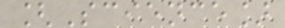[Science]
